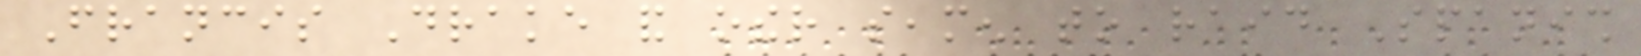Francis Drake and other seamen to raid Spanish
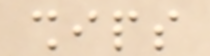ships
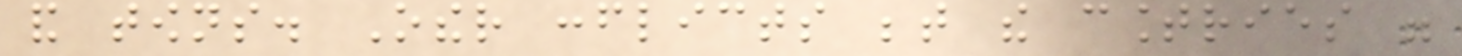and towns. Other conflicts between the countries were
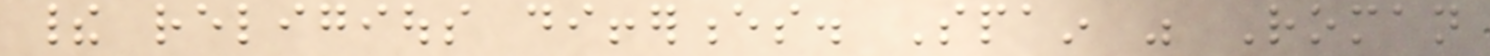their religious differences. Spain was Roman
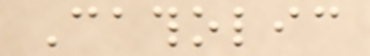Catholic
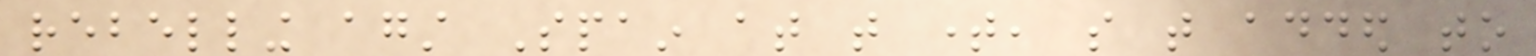rebelling against Spain at that time, so that added to
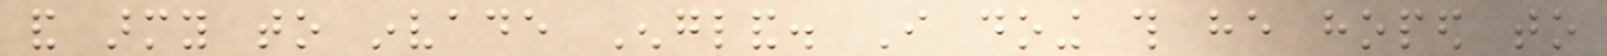and army to invade England. I doing this he hoped to
